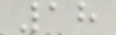18
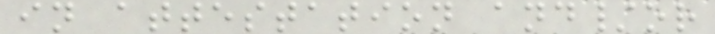in attestation and/or
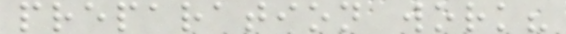preparation work?
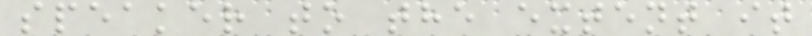speaker to the extent it
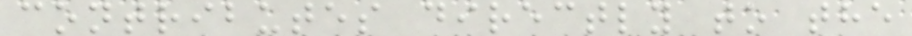contributes directly to the
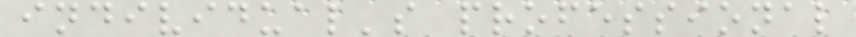individual's professional
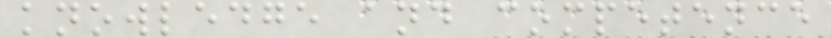knowledge and competence
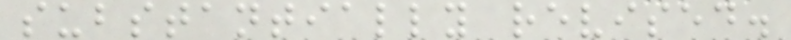substantially revised.
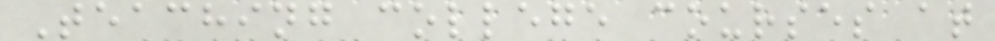Teaching college courses at
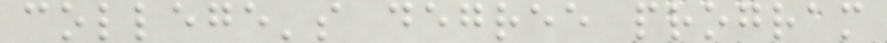college's degree program
